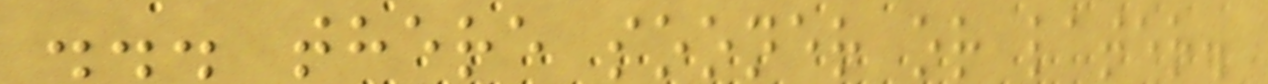... there sooner or later.
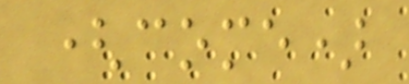(come)
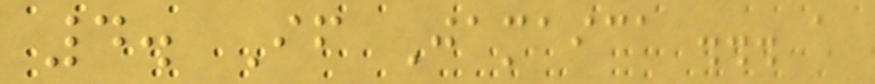4. If Jamaica ... a
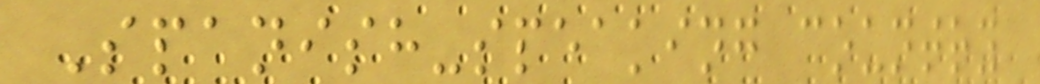Spanish-speaking country
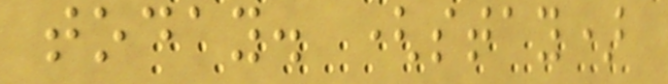today. (stay)
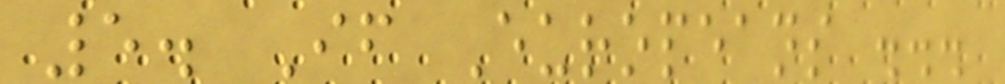5. If Europeans ...
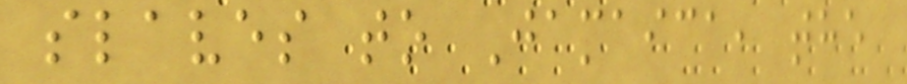slaves to Jamaica, the
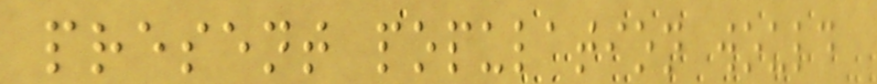present population would
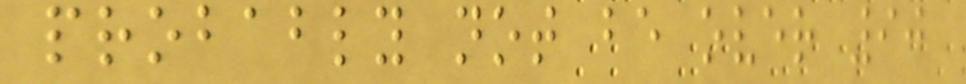probably not be over 90
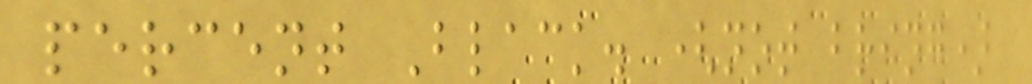percent Black. (not bring)
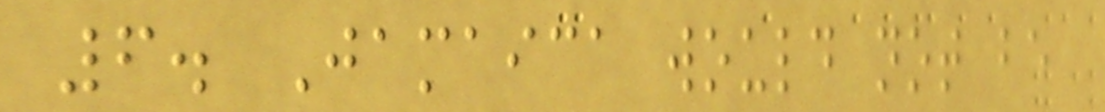6. Jamaica would not be
